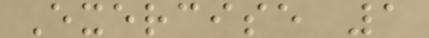Exercise 1
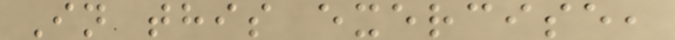In this exercise,
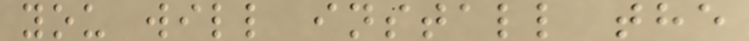you will install the
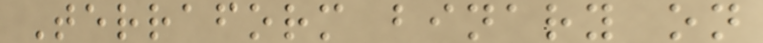Terraform binary on
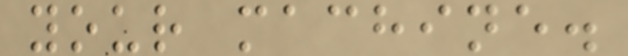your machine.
